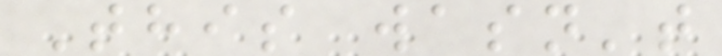This wasn't
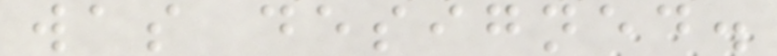was designed.
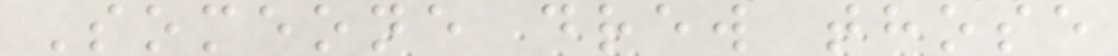Someone drew those
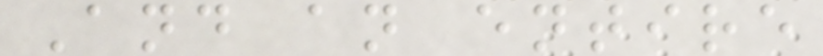And an entire
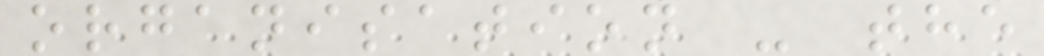organisation - the
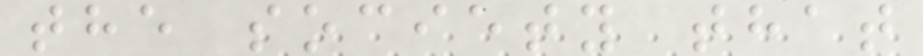the society that
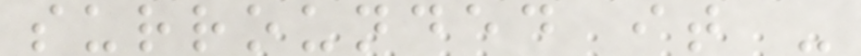surrounded it -
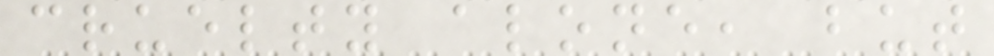cruelty alone, but
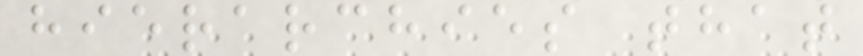hierarchies that
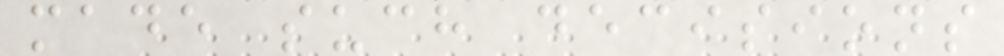made such decisions
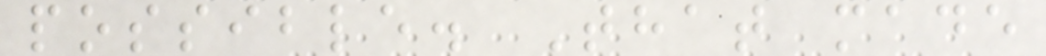possible. That made
